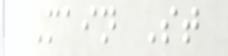Main St
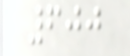600
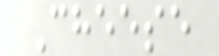Cheese
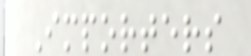Importers
